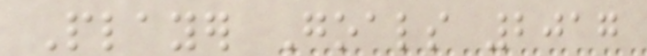Player Goals 2017
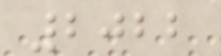2022
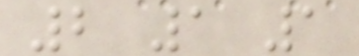2 1 1
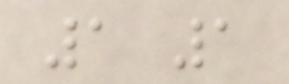1 1
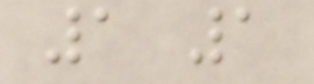1 1
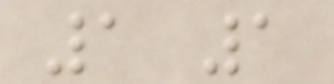1 1
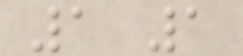1 1
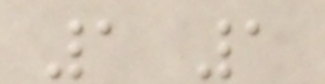1 1
